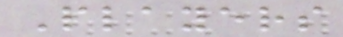Players
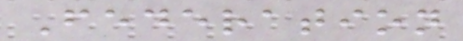Federation
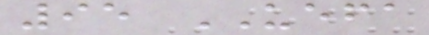95 UEFA
